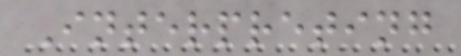Interpreting
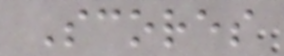Scores
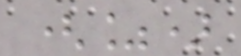(%)
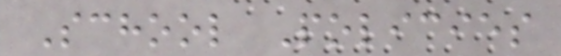School Policies
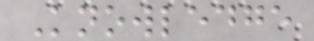Knowledge
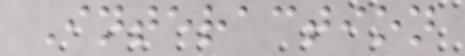Interaction
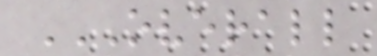OVERALL
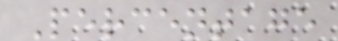Percentage
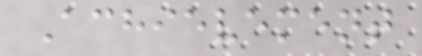Achievement
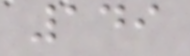149
